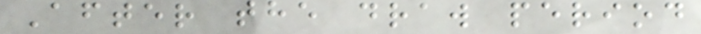After the draw period
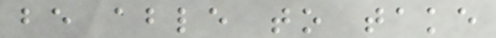be able to take
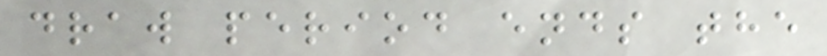draw period ends the
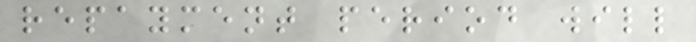repayment period will
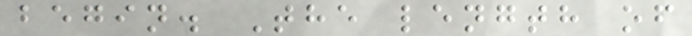begin. The length of
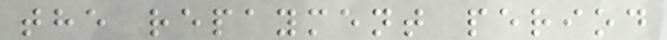the repayment period
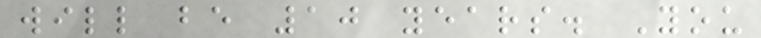will be 10 years. You
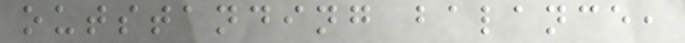outstanding balance,
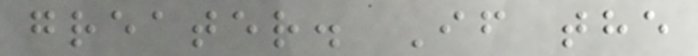greater. If the
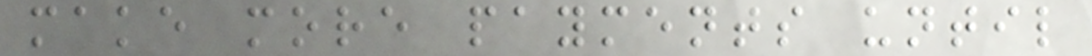make more payments until
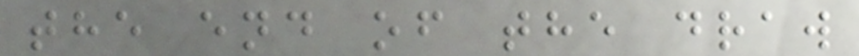the end of the draw
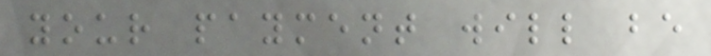your payment will be
